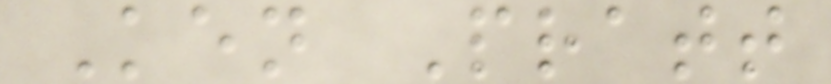Ken Pratt
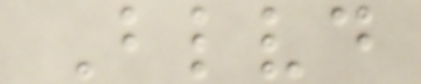Blvd
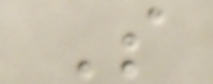S
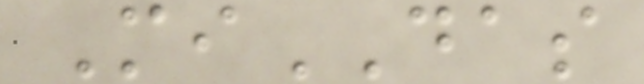MiDAS
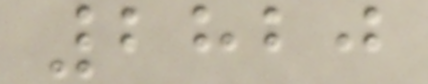2820
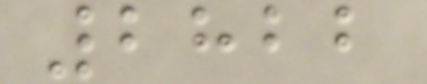2822
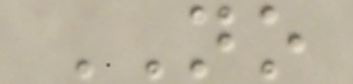NO
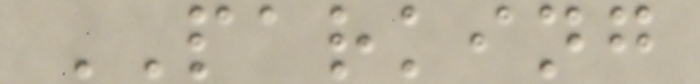PARKING
